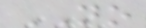NO
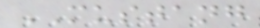MUSTANG
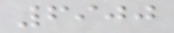6900
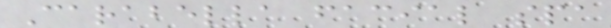Carabella facial spa
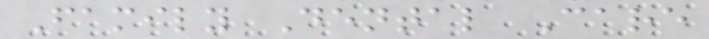Family Dental Care
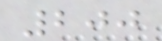200
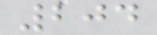204
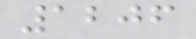1206
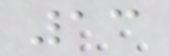13
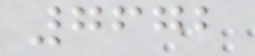7672
